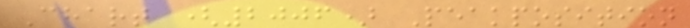Chart (2006) Peakposition
